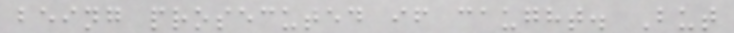being prosecuted if caught. But
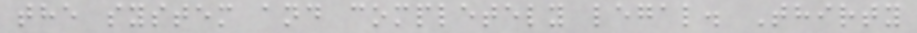the system and completely legal. Thirty
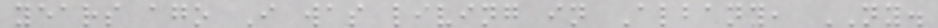years ago I was living in Albany, NY.
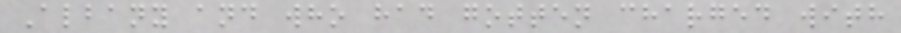Albany and who had gotten charged with
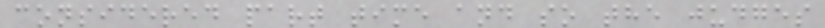considered part time and so the judges
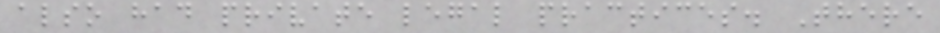also had private legal practices. There
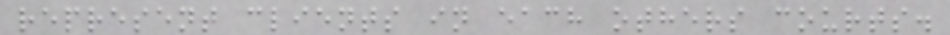represent clients in each others courts.
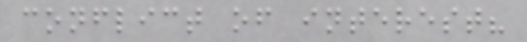conflict of interest?
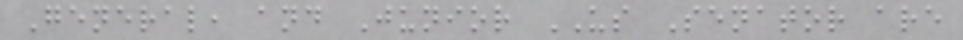General, and Junior US Senator are
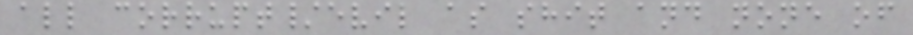all corrupt/evil as shit and none of
